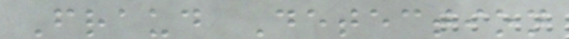Fraud Detection
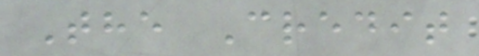The Credit
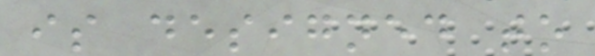is designed to
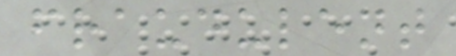fraudulent
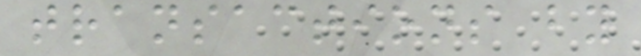transactions by
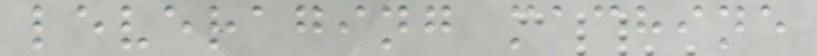leveraging machine
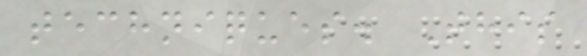techniques. This
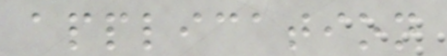application
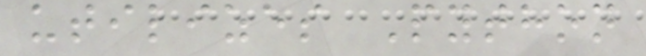utilizes Python
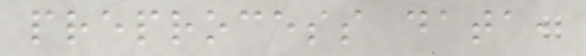preprocess data,
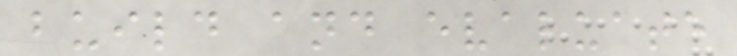build and evaluate
